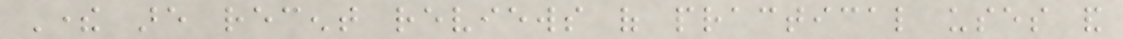There are recent reviews of practical uses and
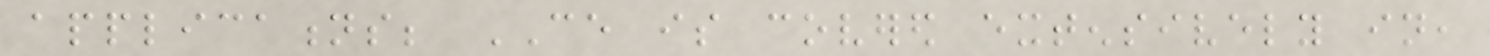applications; CE is covered extensively in,
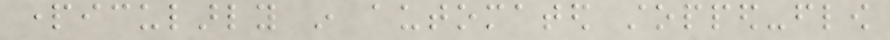particularly in automated stopped-flow
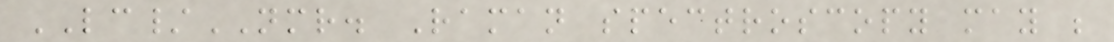LC/NMR. Raman spectroscopy may be
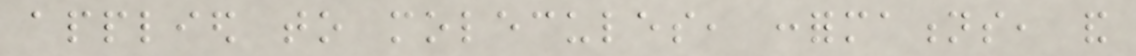applied to molecules, conformations, and
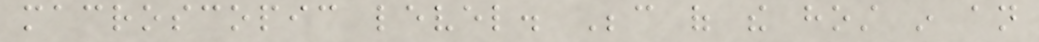macroscopic level. Because of the host in an
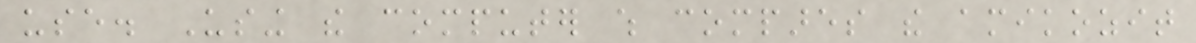use. Using the computer which compares the amikozit
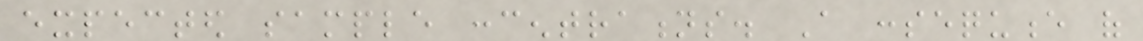expected sample concentrations. A consequence of
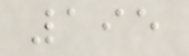195
